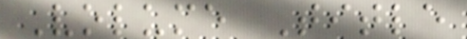Volume Title
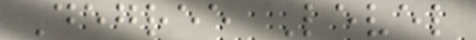Degree Level
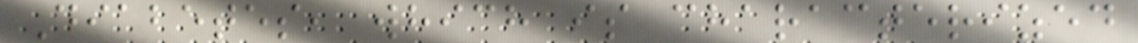Diabetes, which is characterized
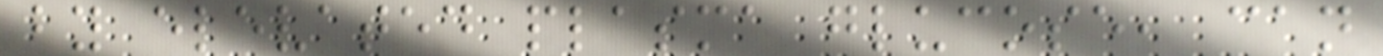by elevated plasma glucose, can
